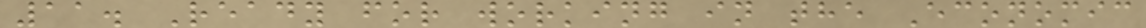11. Ready for working in the Economic
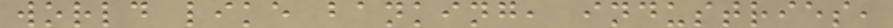world like banking, industries,
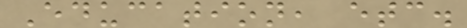Education, etc.
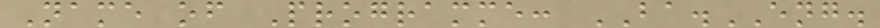Name of Programme: BA.ENG.
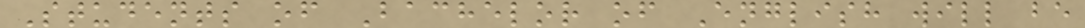Students of Bachelor of English will be
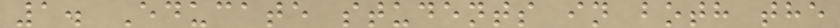1. Educate students in both the
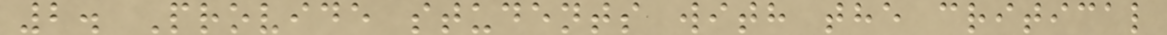2. Provide students with the critical
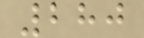280
